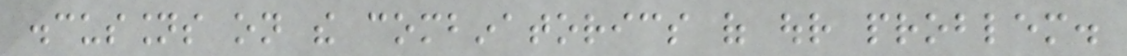discussions on the combinatorics of our problem.
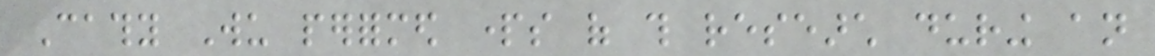Cathy Wu performed parts of this research during an
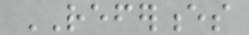REFERENCES
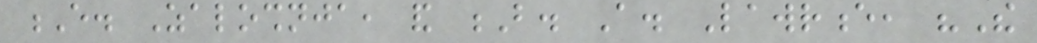E. Zaloshnja, and B. A. Lawrence, "The
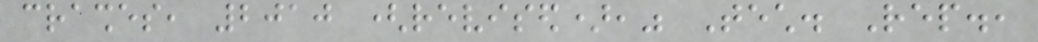crashes, 2010 (revised)," Tech. Rep.,
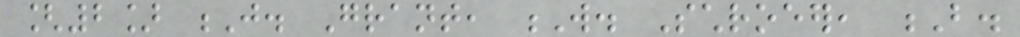[2] J. Grant, W. Schroeer, B.
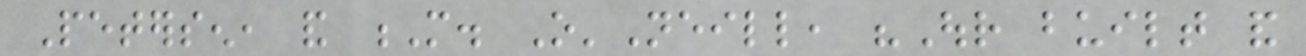Petersen, and M. O'Neill, "Our built and
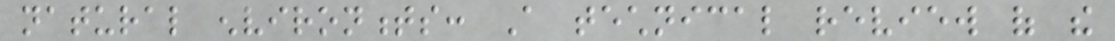natural environments: A technical review of the
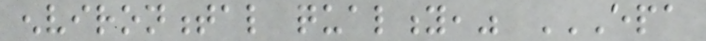environmental quality," EPA
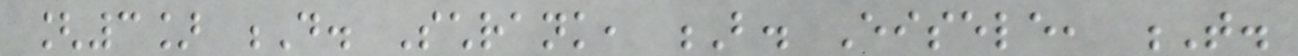[3] D. Schrank, B. Eisele, T.
